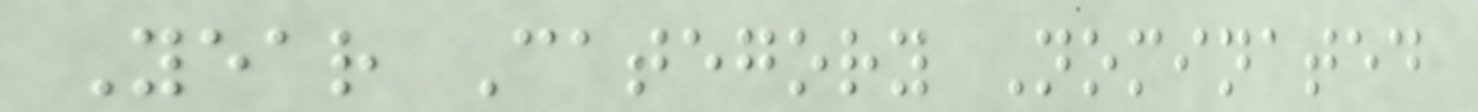Year Category Nominated
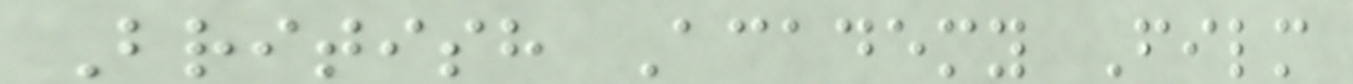British Academy Film
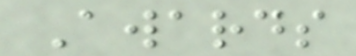Awards
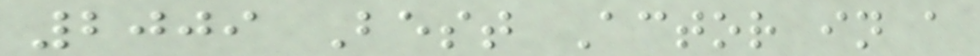2009 Best Actor in a
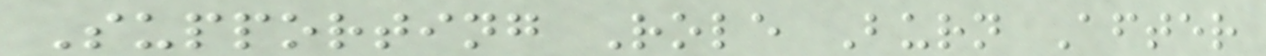Supporting Role Burn After
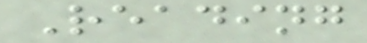Reading
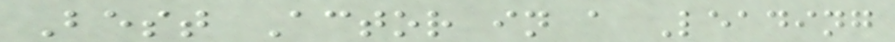Best Actor in a Leading
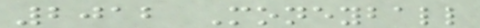2012 Moneyball
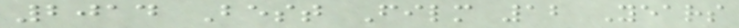2014 Best Film 12 Years
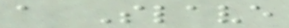a Slave
